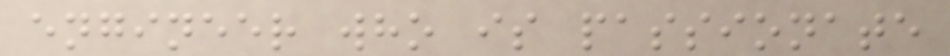engineer who is passionate
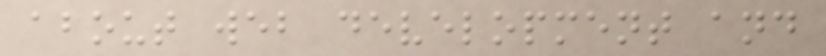about web development and
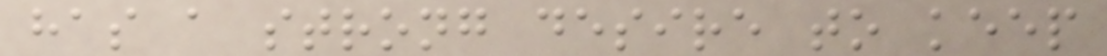has a strong desire to keep
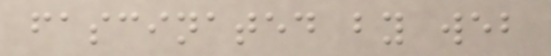fascinated by web
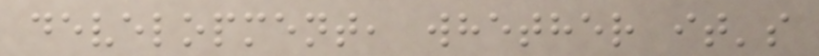development, whether it's
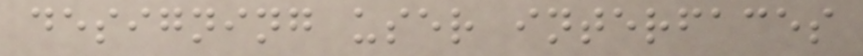designing user interfaces
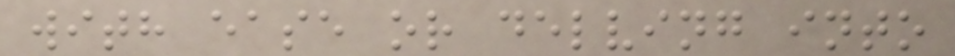with ease or delving into
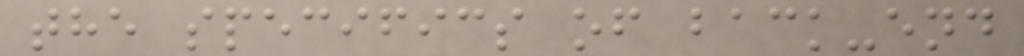the specifics of back-end
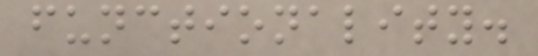functionality.
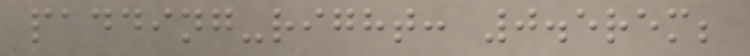padding-right: 0.5rem;
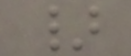}
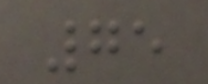75
